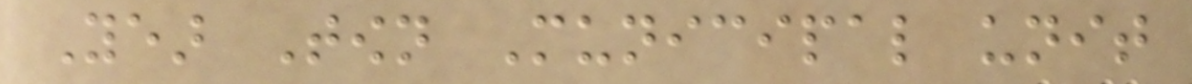Year Town Municipal unit
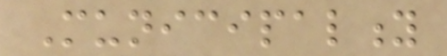Municipality
